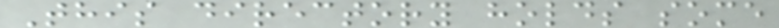This directory holds some
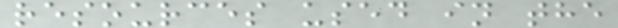resources used in the
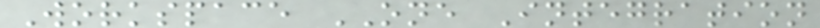Workspace ONE Integration
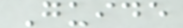Guide
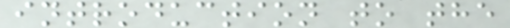introduction to the
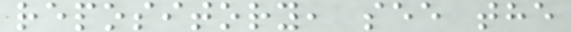repository, see the
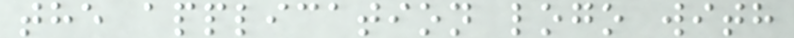the application logo with
